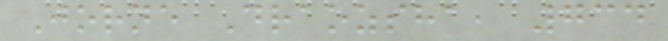Jorne Draozsha, 734
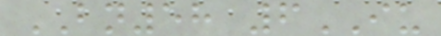BN58 6IU
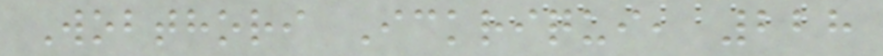Wobthori Ickriqui, 228
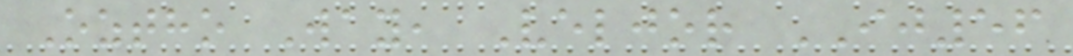Oztho Way, Veljor IJ56
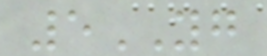5YG
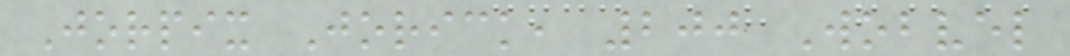Jorpix Jorick, 200 Wobvel
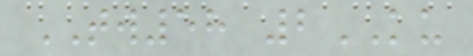TW58 2KU
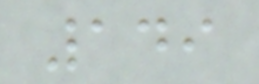149
